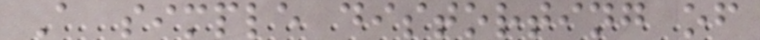A simple distorting of
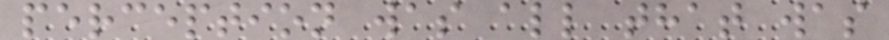perception was all that was
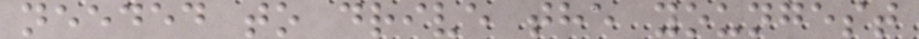needed to drive the youngest
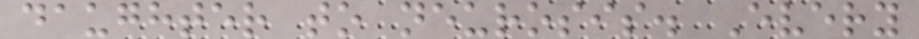daughter to neurosis. Every
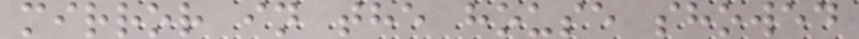mirror in the house showed
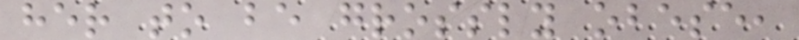her to be grossly obese,
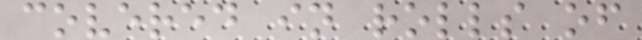covered in rolls of
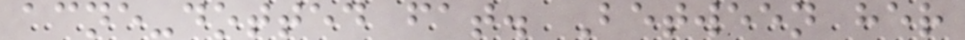acne-dotted fat. Between her
